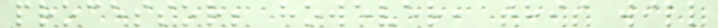processor; however, this will
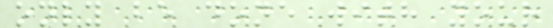only be done with your
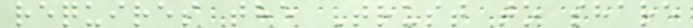requires the Trust to share
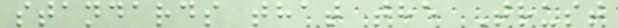standards that the Trust
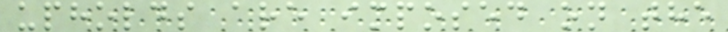upholds are imposed on the
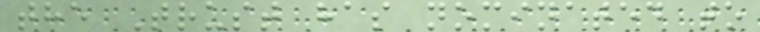the Trust has nominated to
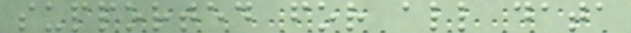supported for all data
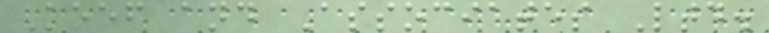Keef and Associates Ltd.
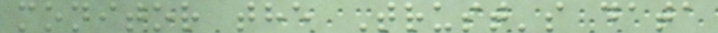monitor the Trust's data
